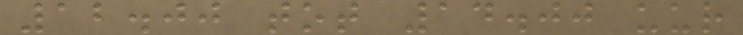12.00 tot 14.00 uur
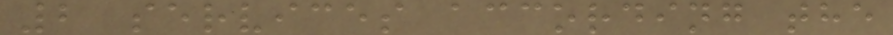2 services according the
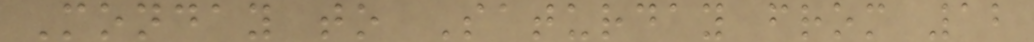Monday to Saturday from 12
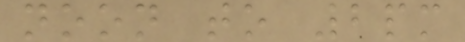noon to 2pm
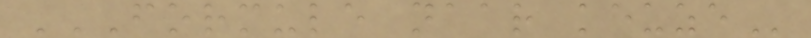FORMULE NAAR KEUZE
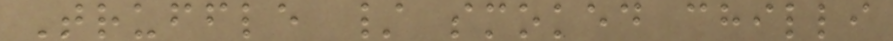Truffle / smoked chilli
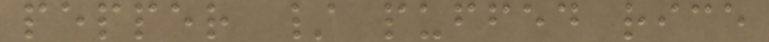pepper / puffed rice
